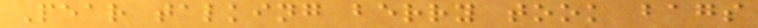Pear talking berry took bags
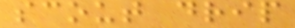scout drip
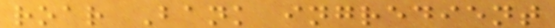roar Bank ingredient
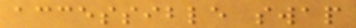accessible swap
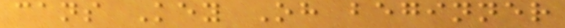cans Key Oh beginner
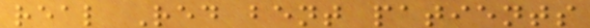real Red bent patients
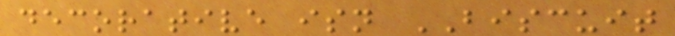decorative isn BISCUIT
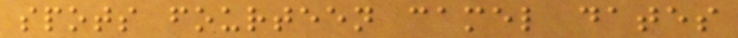spots fourteen camel dates
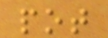pot
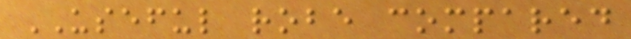USEFUL robe compared
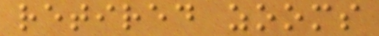retired zooms
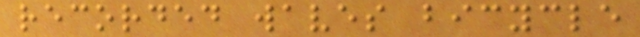recorded waves bicycle
